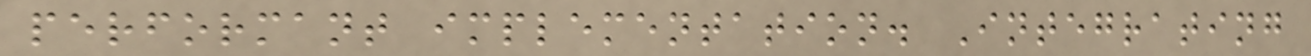performant implementation. Integrating
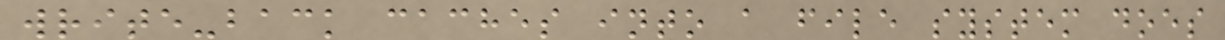write-back caches into a file system does
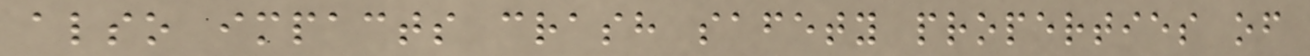also impacts crash safety properties of
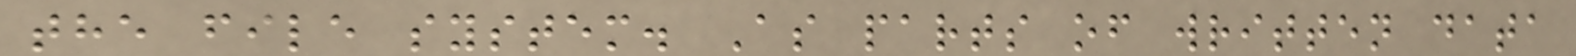the file system. As parts of written data
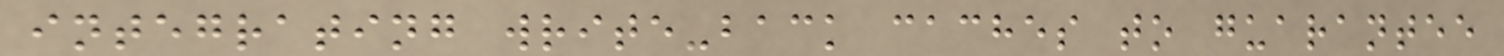integrating write-back caches to guarantee
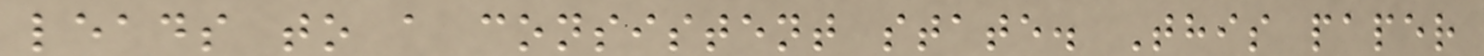leads to a consistent state. This paper
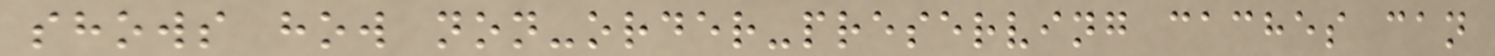shows how non-order-preserving caches can
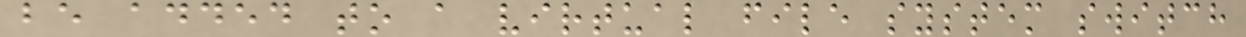be added to a virtual file system switch
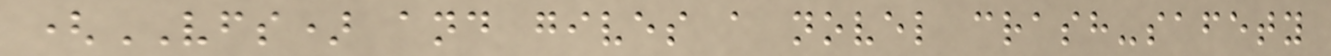(VFS) and gives a novel crash-safety
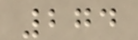274
